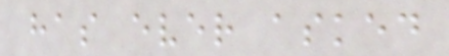has ever asked
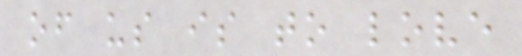of us is to love
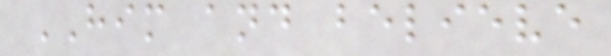HIM and believe
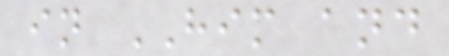in HIM and
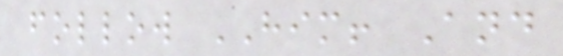follow HIM! And
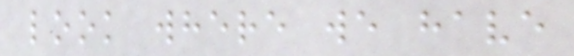look where we have
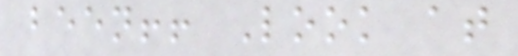been!! Look at
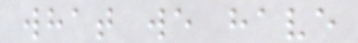what we have
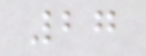27
